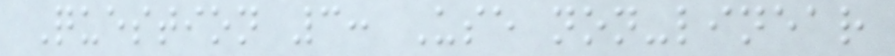Question 3: Use non-linear
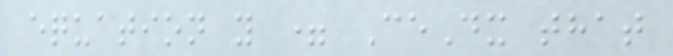equation y = CeDx that
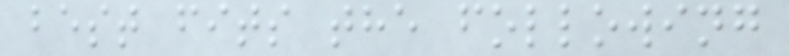best fits the following
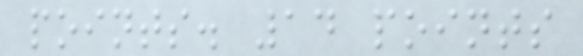points. 14 points
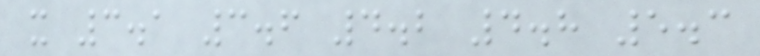x 3.1 3.6 4.2 4.8 5.3
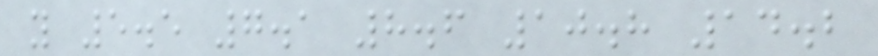y 5.5 7.1 8.6 10.8 14.2
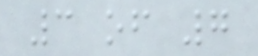3 of 7
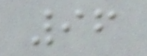96
